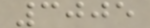3005
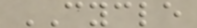CYCLE
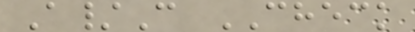A/C CHECK
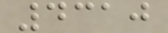4310
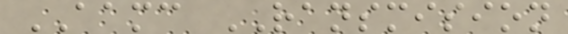AAMC RANSMISION
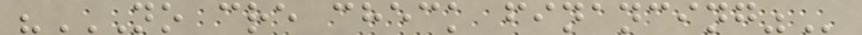"NO CRE CHECK FINANCING"
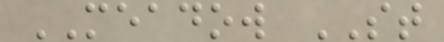MEADOW ST
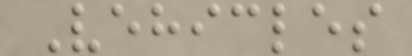Vehicles
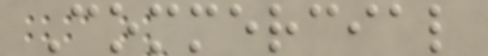Commercial
